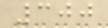300
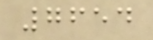7654
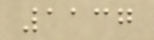1137
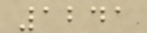1241
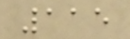115
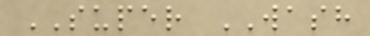SUPER WASH
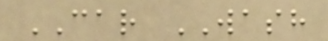CAR WASH
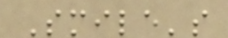Smile's
